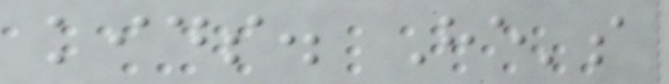kids. He's
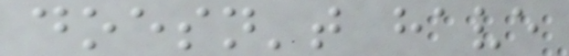doesn't have
